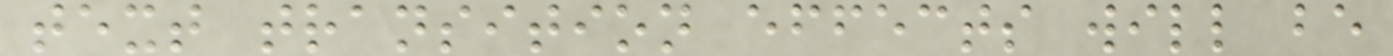text transition effects will be
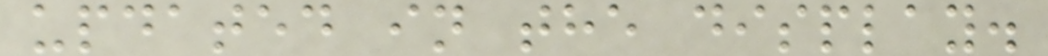updated in the display.
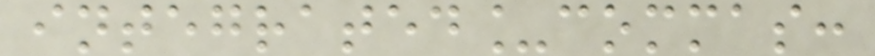integrated_commas:
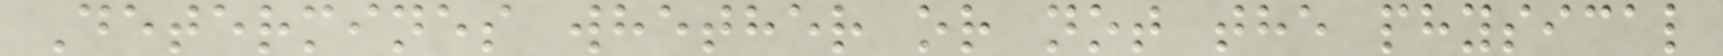Determines whether or not the physical
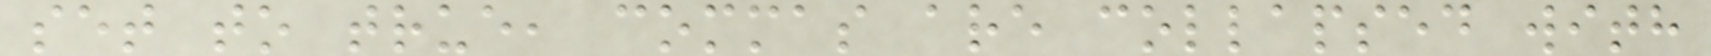set to true, commas are collapsed with
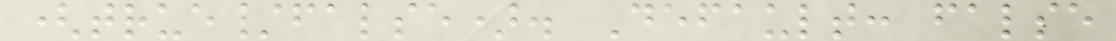(true/false). Default: false
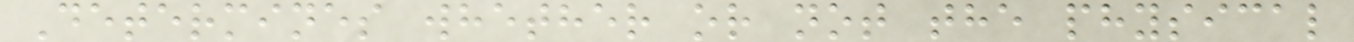Determines whether or not the physical
